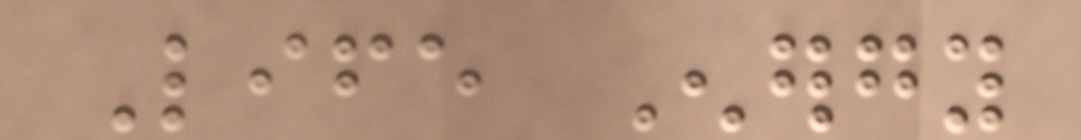Life Energy
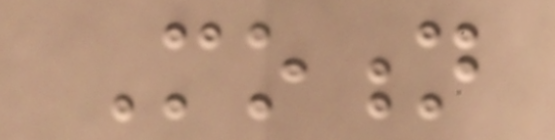Motion
